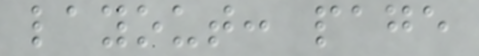layout: page
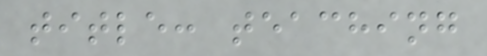title: teaching
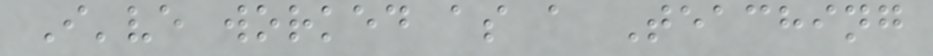I've worked as a Teaching
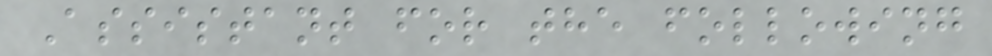Assistant for the following
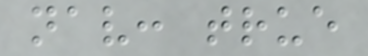nav: true
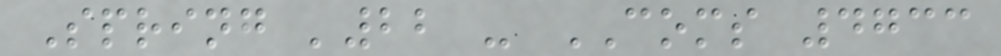Spring '22 - COMS 4733
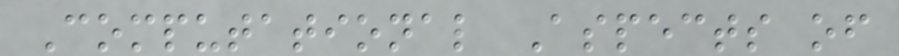Computational Aspects of
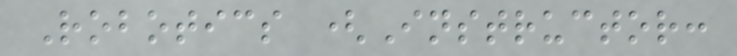Robotics (Instructor:
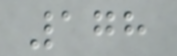178
